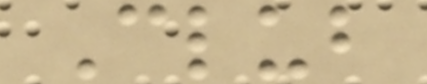Club
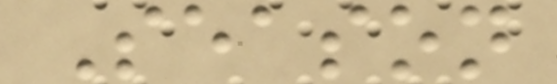Season
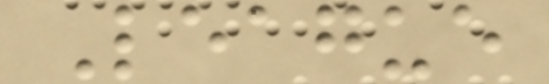League
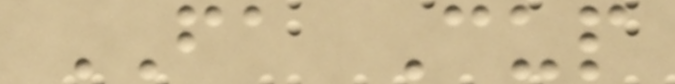FA Cup
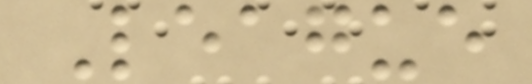League
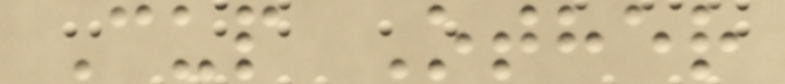Cup Other
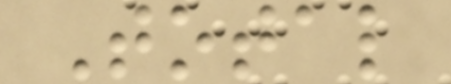Total
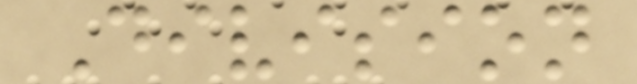Division
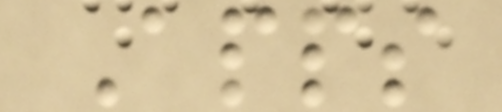Apps
